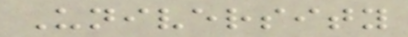University
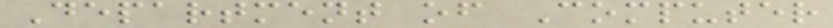Department of Computer
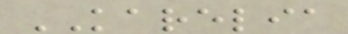KARELIA
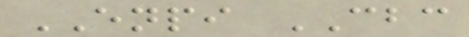ENPI CBC
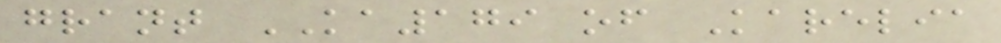grant KA179 of Karelia
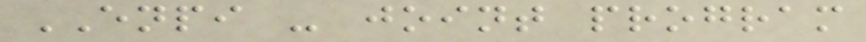ENPI - joint program
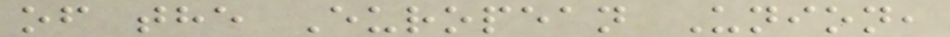of the European Union,
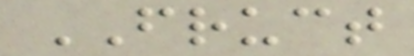FRUCT
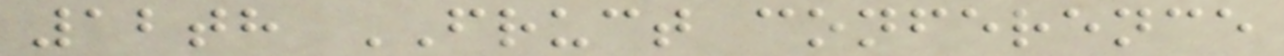12th FRUCT conference
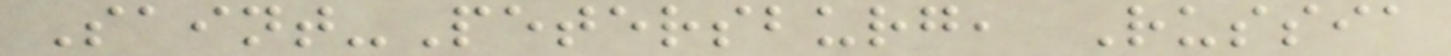Saint-Petersburg, Russia
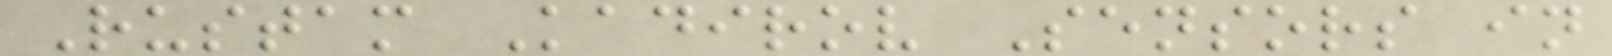Rustam Kadirov Sensors in
